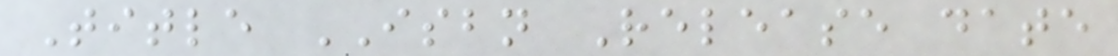Title ISBN Release date
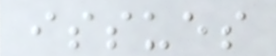issues
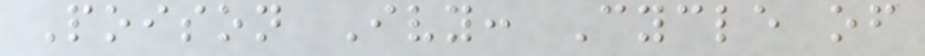Poison Ivy: Cycle of
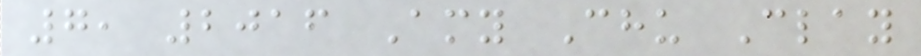7, 2016 Amy Chu Clay
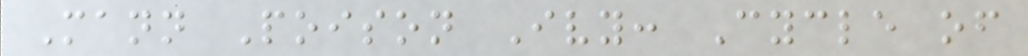Mann Poison Ivy: Cycle of
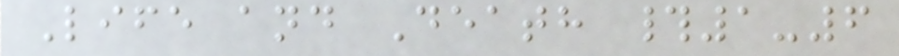Life and Death #1-6
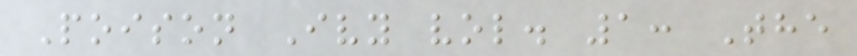Poison Ivy vol. 1: The
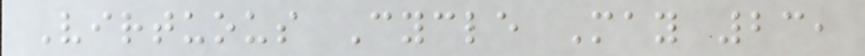Virtuous Cycle May 23,
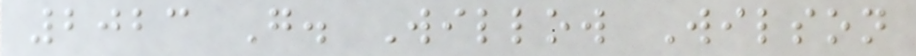2023 G. Willow Wilson
